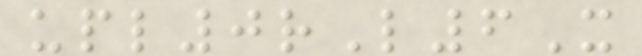upl0rL6X
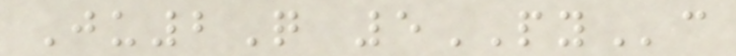Ju2Q 5PYc
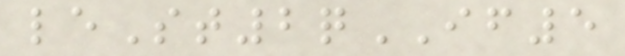leSt2qIF5
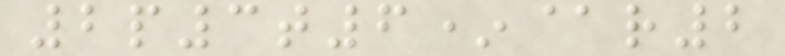2p3t6*@r2
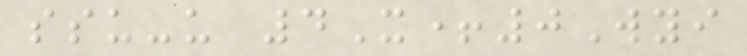ssu-u 4X+0Wyi
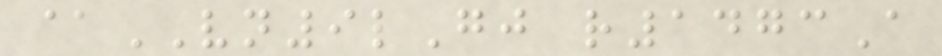@VN9lGj r1473A
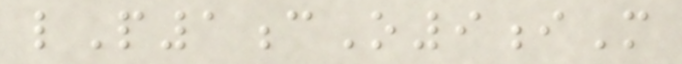lP1cO9iM
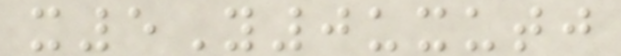x5Y0uxutj
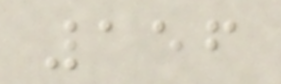156
